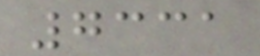7331
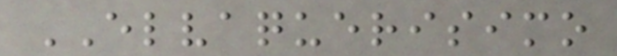ELVAQUERISIMO
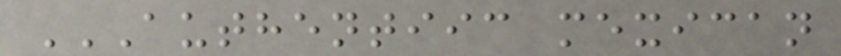AUTHENTIIC MEXICAN
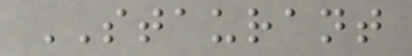STAURANT
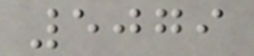5079
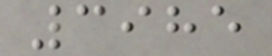3985
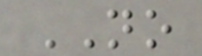NO
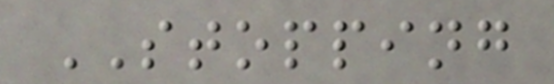STOPPING
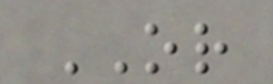OR
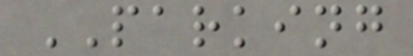PARKING
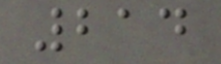214
